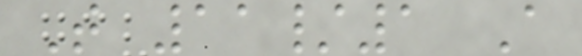T 11/1 A
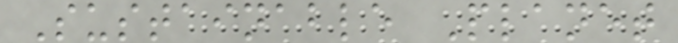Sustainable Planet
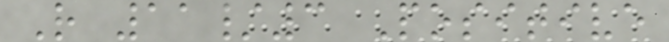R 11/3 Positive
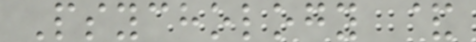Psychology &
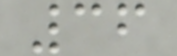36
